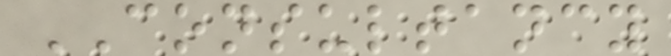CONSULTANCY
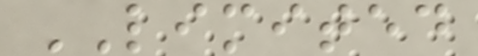LIMITED
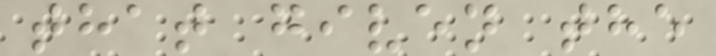that given the
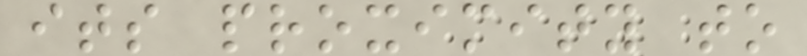its proximity to
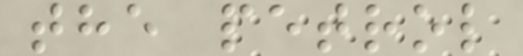the petrol
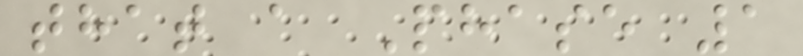that a Phase 1
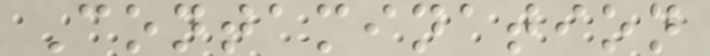Contamination
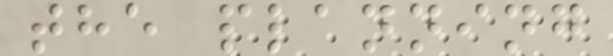the planning
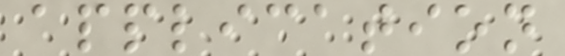application
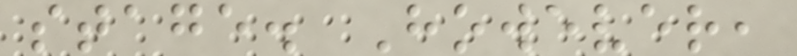stage. However,
